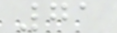71
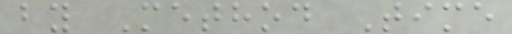by Method Time
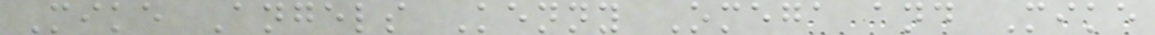Mike Angels Kenny Omega and Mike
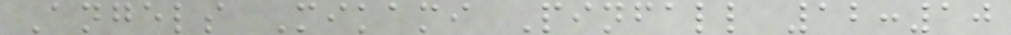Angels Mikami Pinfall 12:10
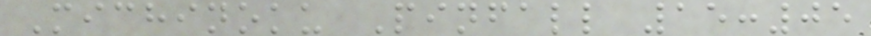Michinoku Pinfall 15:05
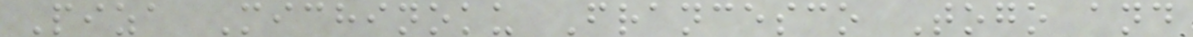Piza Michinoku Francesco Togo and
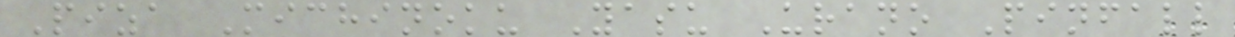Piza Michinoku Yasu Urano Pinfall
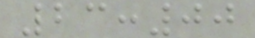23:00
